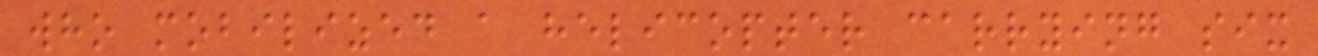who mobilized a helicopter carrying six
